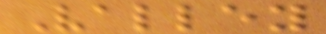Valley
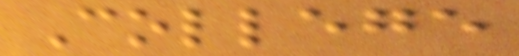College
